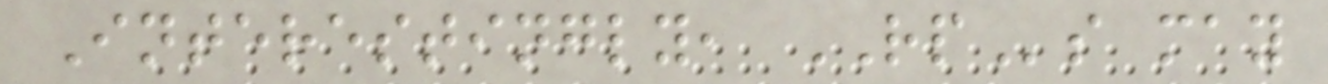Interestingly, RPs may
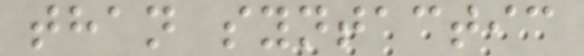than syntactic
